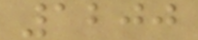1200
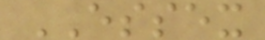ESSEX
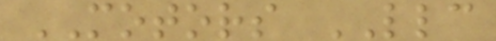MOTORS LLC
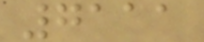7111
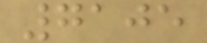7105
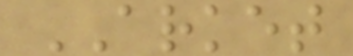ARKET
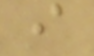i
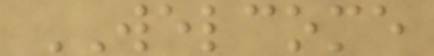WELCOME
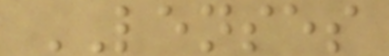LENSES
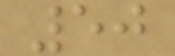50
